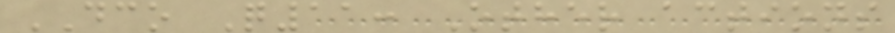DCO Q11: Other actions
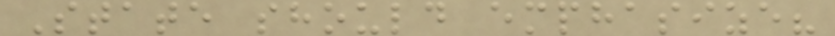State should emphasize?
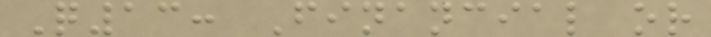Q13: Financial or
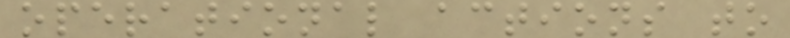operational actions to
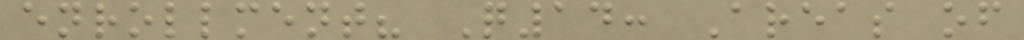enrollment? Q14: Areas of
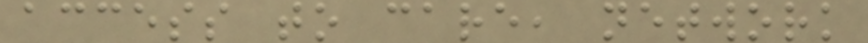access to care, network
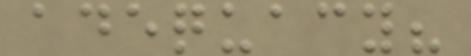adequacy?
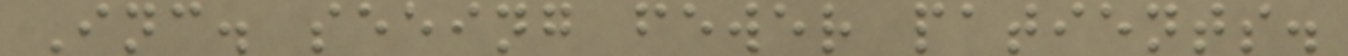Inc. seeing fewer patients.
